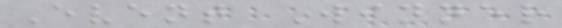Event Winner
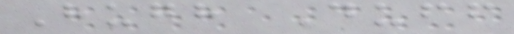Hugh Duff
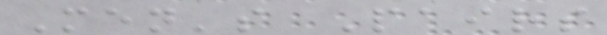Men's Pairs
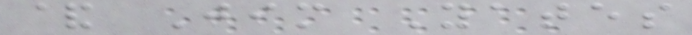& Jim Yates
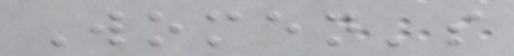Women's
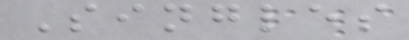Singles
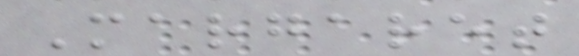Margaret
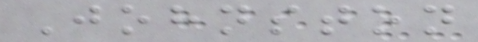Johnston
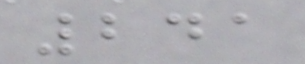241
